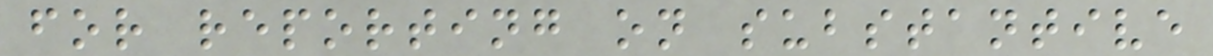for reporting on substantive
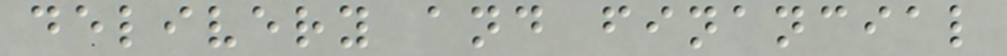delivery and financial
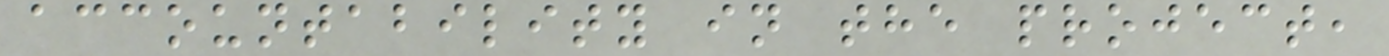accountability in the project,
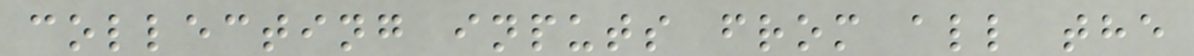collecting inputs from all the
